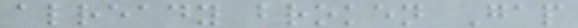already broken Gap
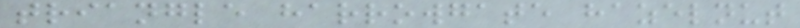triangle harrowgate hazelnut
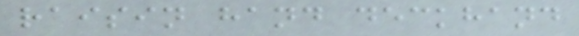raisin hand deckhand
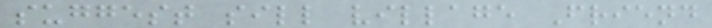suggest sill village Friend
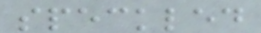speckled
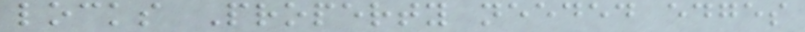locks Property needed edges
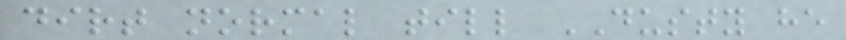dirt normal till DUSTY he
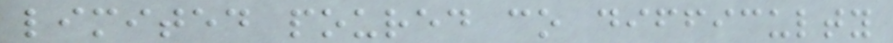limited poured co difficulty
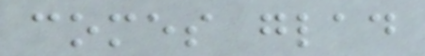comes glad
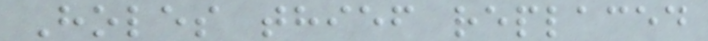Holes thief replaced
